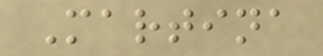Martina
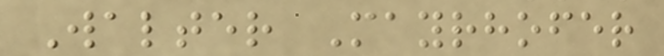Walter Mayrhofer
